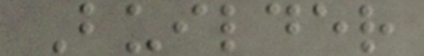Builder
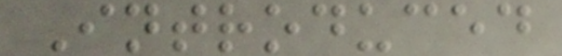Introduced
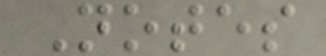Notes
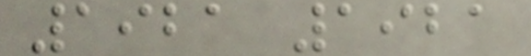1921 1921
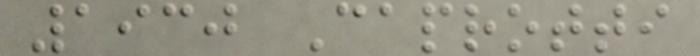1930 Caprotti
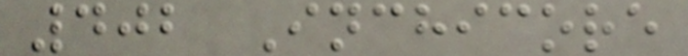402 Inchicore
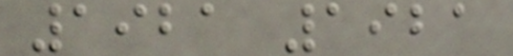1921 1921
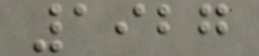1927
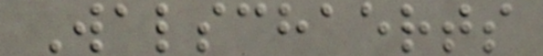Walschaerts
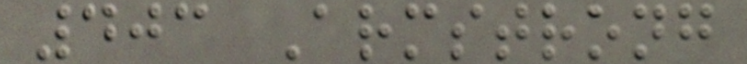403 Armstrong
